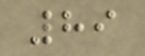89
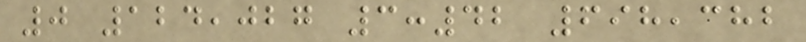0 124,027 3:42 698,382
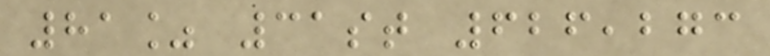81% 31st 626,273
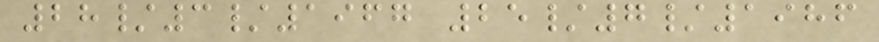28/3/1967 25/7/1986
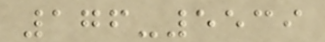176-5539
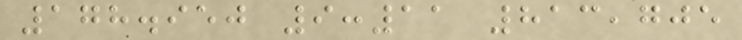178.950 9:11 813,705
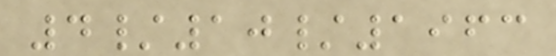4/10/1963
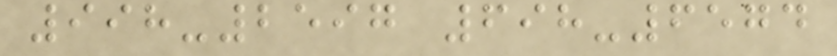998-2597 698-6574
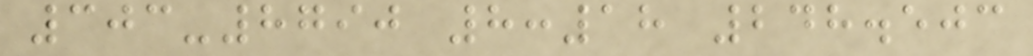303-8790 8:18 248.503
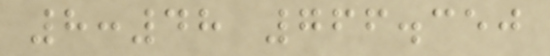8:48 766.350
